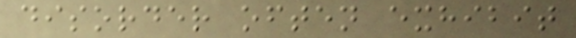disorder often exhibit
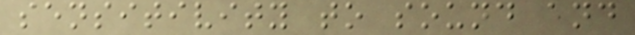sensitivity to sound and
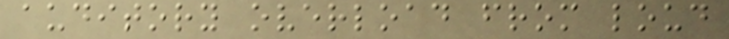auditory overload from loud
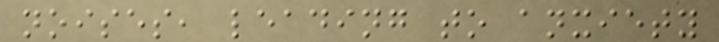noises, leading to anxiety
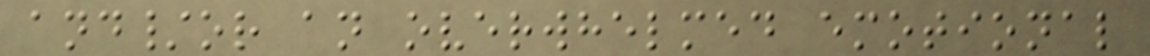and/or an overwhelmed emotional
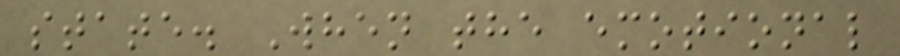state. When the emotional
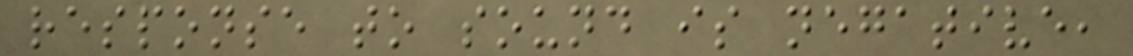response to sound is negative,
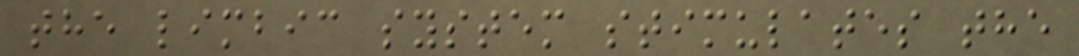the limbic system stimulates the
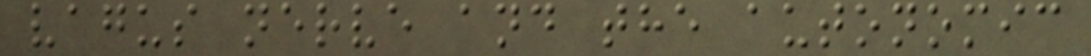vagus nerve and the autonomic
